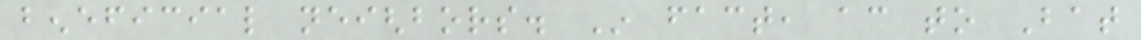beneficial neighbors. In fact, according to Bat
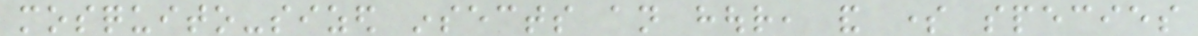mosquito-sized insects an hour, and some species
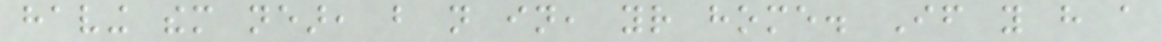having them near, but not in, your home. If you have a
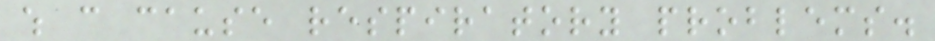which can cause respiratory problems.
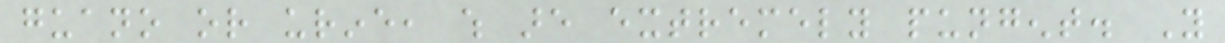guano or urine, which are extremely pungent. You
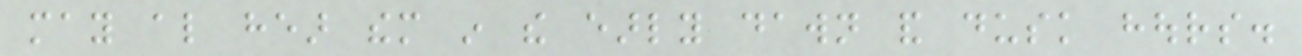may also hear them in the early dawn and dusk hours.
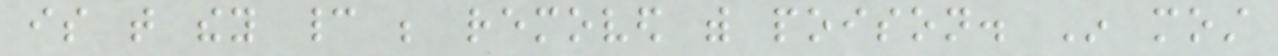is that they cannot be removed with poison. In most
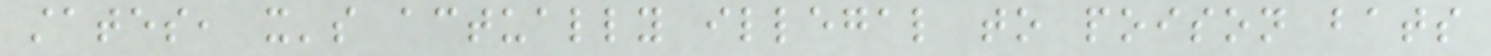states, it's actually illegal to poison bats
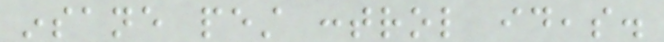insane pest control ideas.
